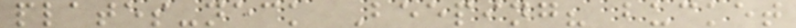plates-neck Beeping? bucket
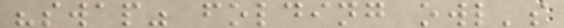"swap" folding owl's
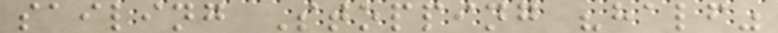sailing Stopping "half"
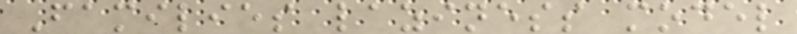Families laziness model
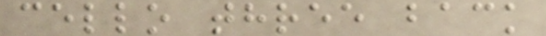cello three back
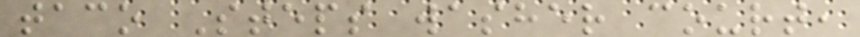taco Steps washer court,
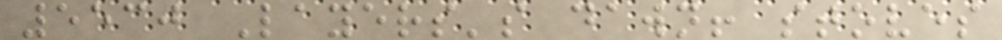5530 Layers's dawn! stoves
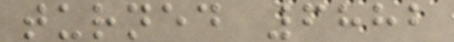turned 6882
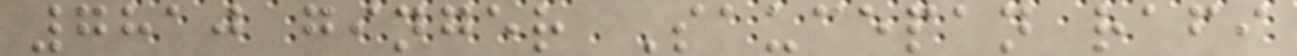7810 ginger Saucepan rafi
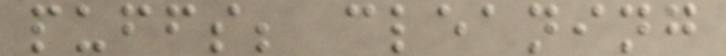puffs; cleaning
